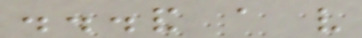...and a very
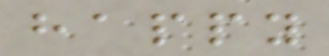happy
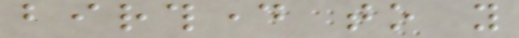birthday to you
